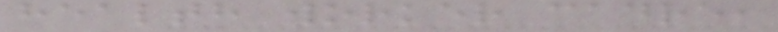health worker cadre,
